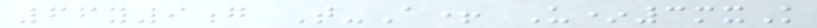66y9g T-A+ U*3mxK
